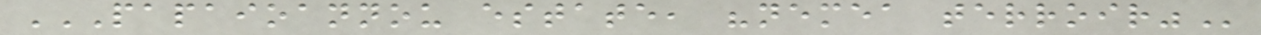PAPAIOANNOU ESTATE, "NEMEA TERROIR"
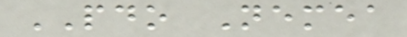PDO Nemea
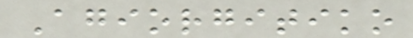Agiorgitiko
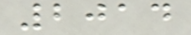2014
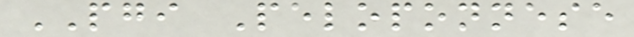PGI Peloponnese
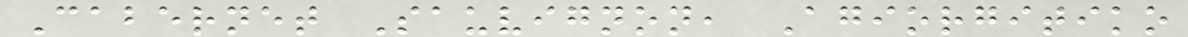Cabernet Sauvignon, Agiorgitiko
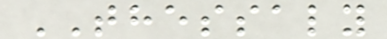THESSALY
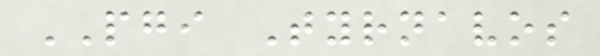PGI Tyrnavos
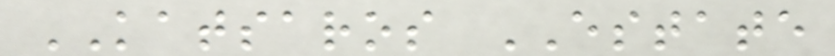KATSAROS ESTATE
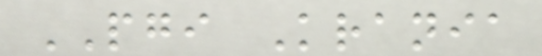PGI Krania
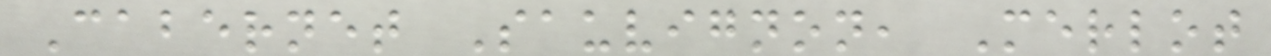Cabernet Sauvignon, Merlot
